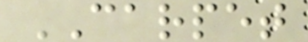CARPET
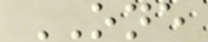ONE
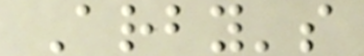Arby's
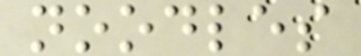noodles
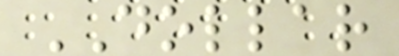DOLLAR
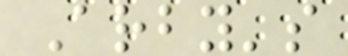Arby's
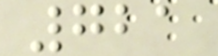721
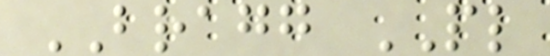BRAGG PL
